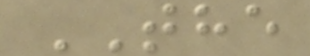THE
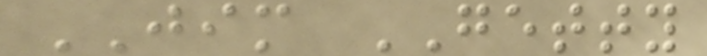JIM GETTY
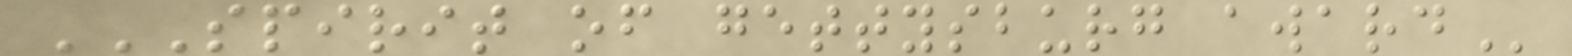SPIRIT OF GETTYSBURG AWARD
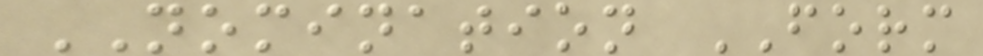NOMINATION FORM
